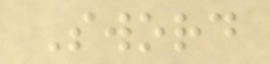Sword
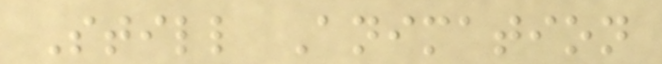Still Animation
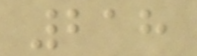218
